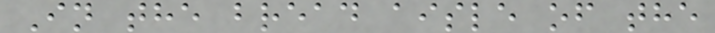In the bread aisle of the
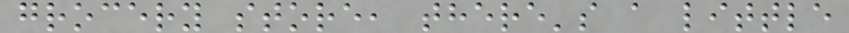grocery store, there's a little
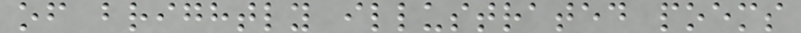of brightly illustrated poems
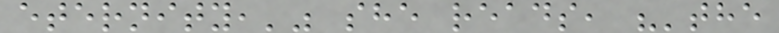eternity,'" she reads, "'the
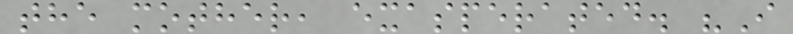the mother, exasperated. "I
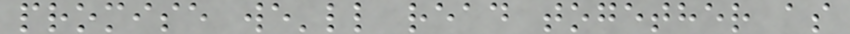promise we'll read together as
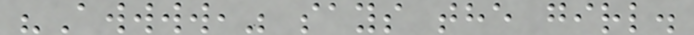"Awwww," says the girl.
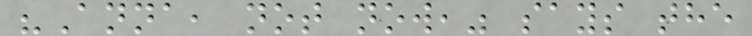"Anna, not now," says the
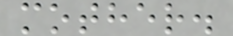mother.
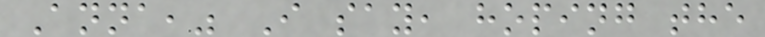Anna," I say, hoping the
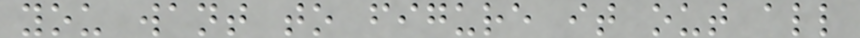you want to figure it out all
